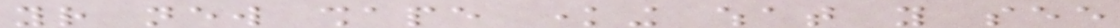your new shape knowing what you see
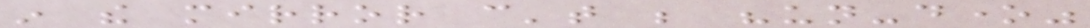in the mirror can't be "un-done"
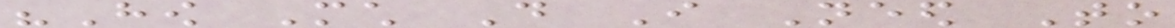"How Much Do I Need To
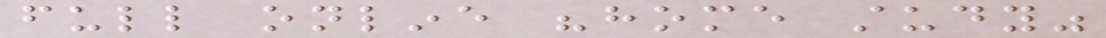full online "home study"
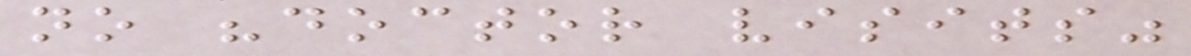no "doctor visits"
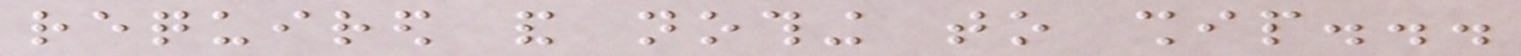required and nothing to ship...
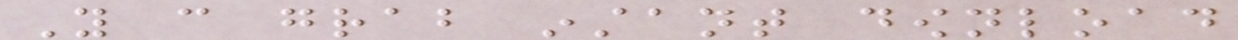You can grab instant download
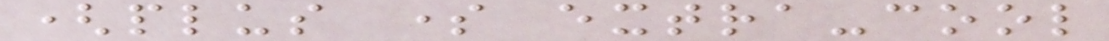(plus some extra-cool
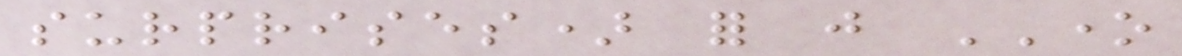surprises) for just ONE
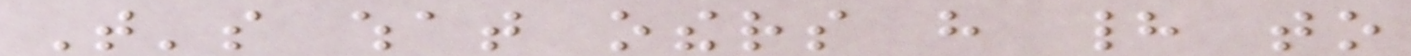That's what others have had to
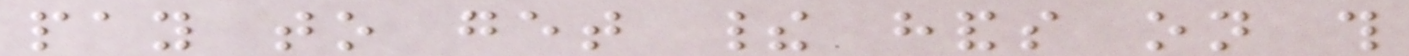pay to get their hands on this
